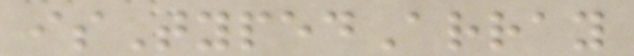isTypedArray
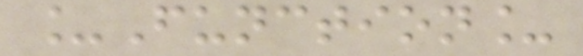_Function_
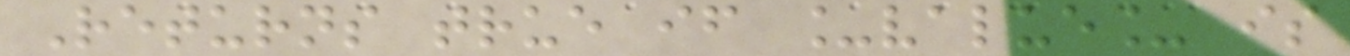Returns true if _value_ is
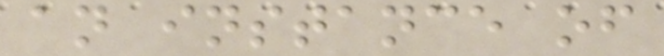an instance of
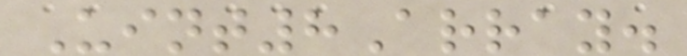Uint8Array.
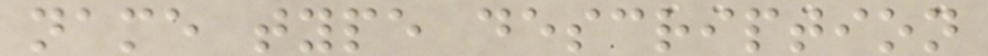name type description
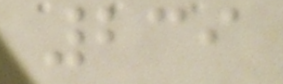239
